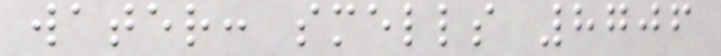water: smells 8706
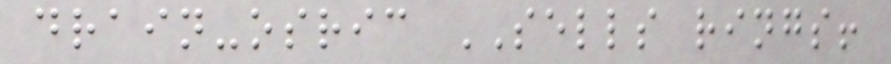drain-osric SELLS rings!
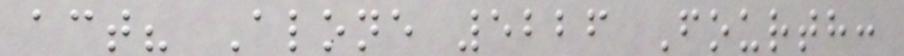act? Alone 5226 Fourth:
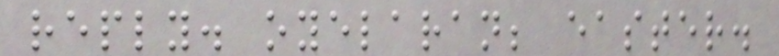reply. oyelaran; easter.
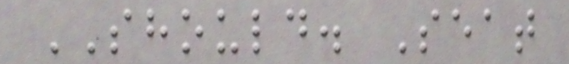SHOULD. Seat
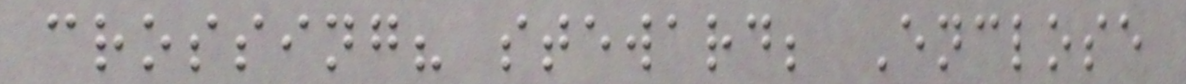crossing? steward; Enclose
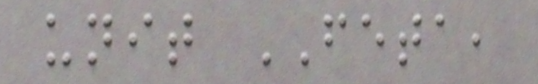unit FETA,
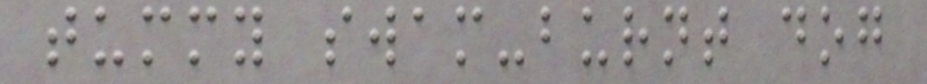tummy swam-burnt dog
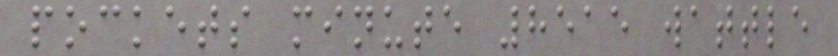pockets minute 8515 wattle
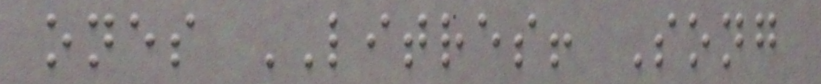ones LITRES! Song
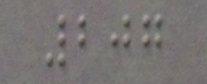207
